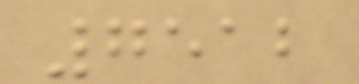7512
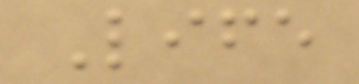Life
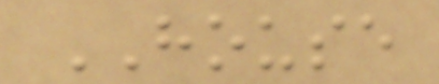HOUSE
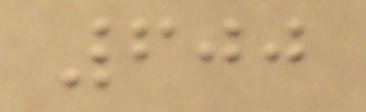600
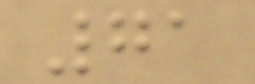71
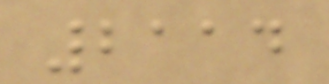2114
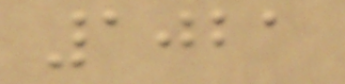1021
